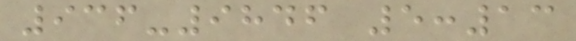936-9846 5:13
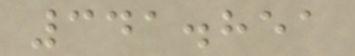341.851
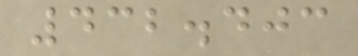432.403
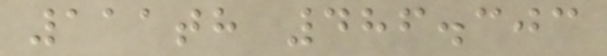111th 486.303
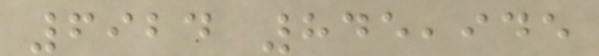6924 845,945
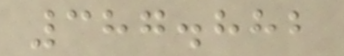387.882
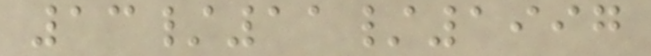13/11/1997
